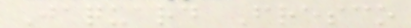Jaquard Fresco
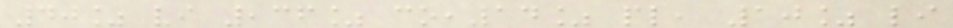40% vi ,36% co,14% pl, 10% li
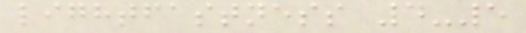lightfastness 4-5
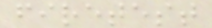firetest
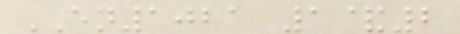EN1021 1&2
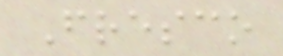Fresco
